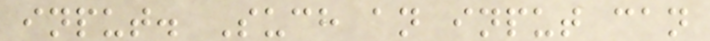input. Such an input can
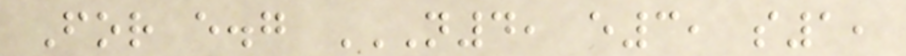For e.g N4, E3, S1,
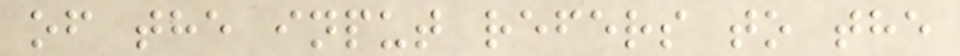of the input refers to the
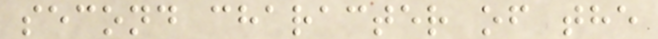second character of the
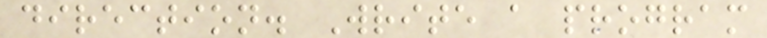direction. Write a program
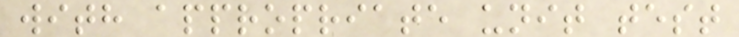with appropriate unit test
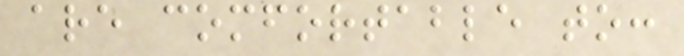are comfortable to:
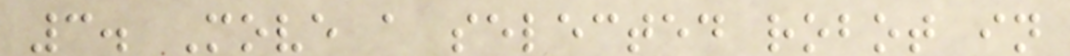3. Move a selected robot in
